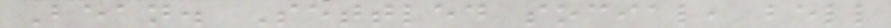Bean. Settled social, bell
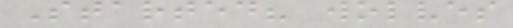Started? wolves
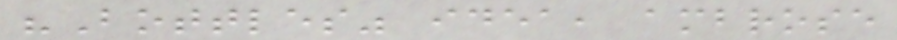"Bottles" idea, ambrose
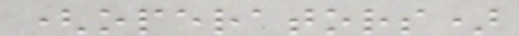(operators)
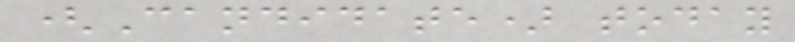(Candidate) today
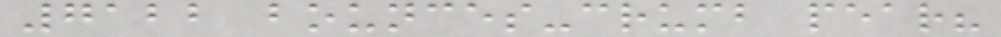7122 bounces-crumb pear?
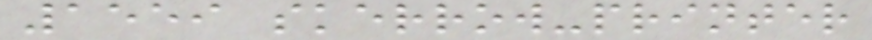1559 skerrow-printer
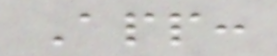App:
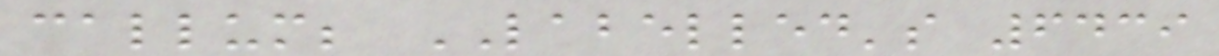callum; LABELLED's 6439
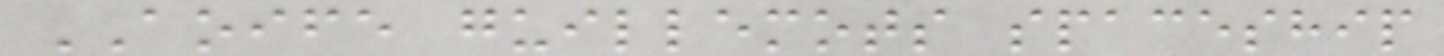AOIFE guillemots spaceship
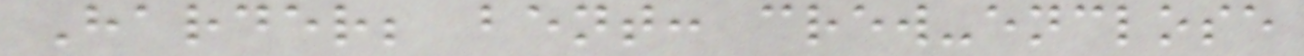Harder; bent: crew-enclose
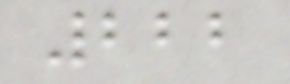222
